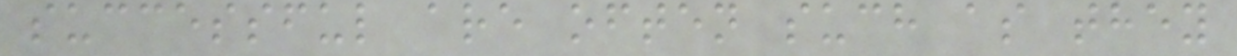successful are often such as they
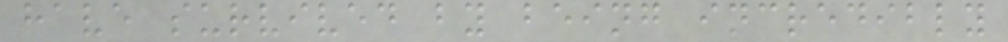have survived by being incredibly
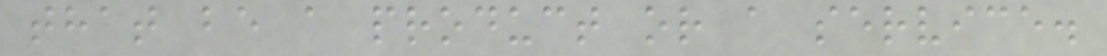that be a product or a service.
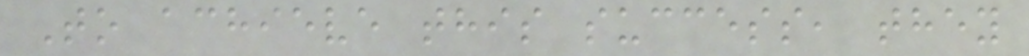To achieve this success, they
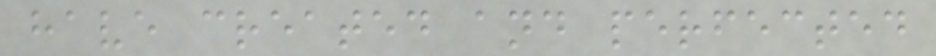have created and perfected
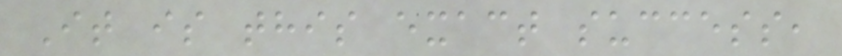It is this exact success,
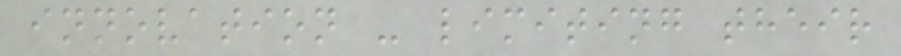innovation - limiting their
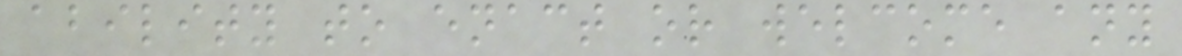ability to enact or welcome any
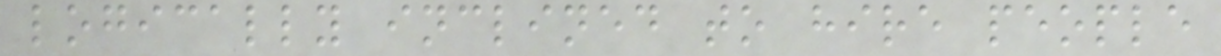logically inclined to hire people
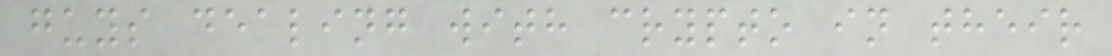guys dealing with crypto in their
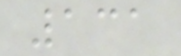131
